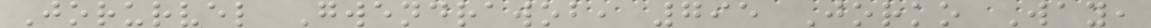Jorurvel Gwendrawob, 795 Jorko Way,
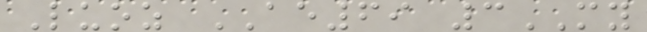Luoz AE69 3MY
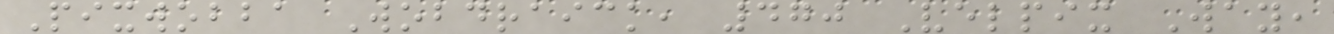Pixwobba Wobdraick, 470 Velpix Way,
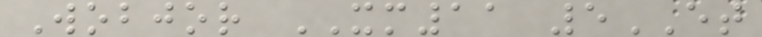Wobjor XM11 5ET
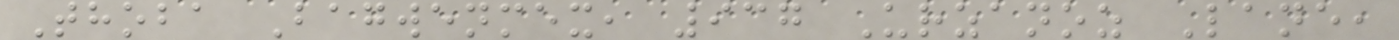Thoba Bagwenmex, 937 Urzanoz Lane,
